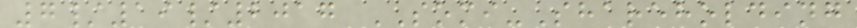7/19/2017 SOMI-Shareholding
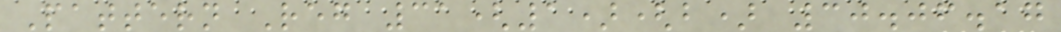Pattern Reg 31(1)(b) 30.06.17
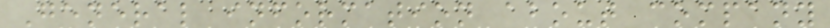General information about company
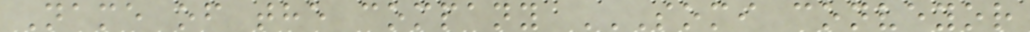Name of the company SOMI CONVEYOR
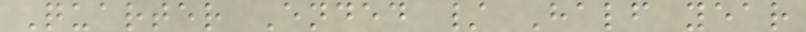Quarter Ended / Half year
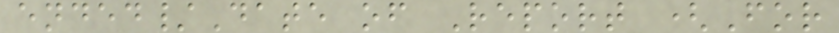ended/Date of Report (For
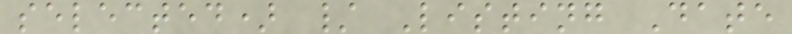selected) / Listing Date
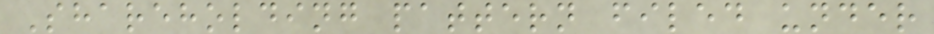Shareholding pattern filed under
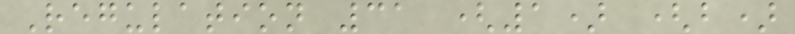Regulation 31 (1) (b)
